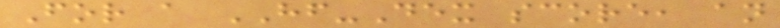For a HF-Dex score, an
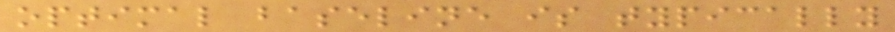optimal baseline is typically
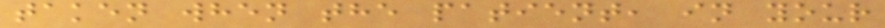taken when the patient, in your
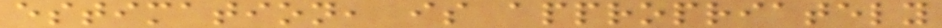estimation, is appropriately
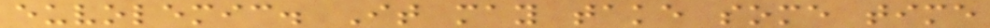euvolemic. It may take some time
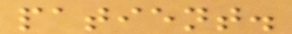patient.
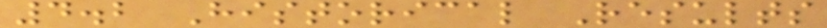4.2 Historical Results
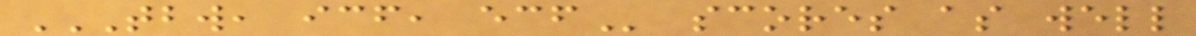TBW, ICF, ECF scores as well
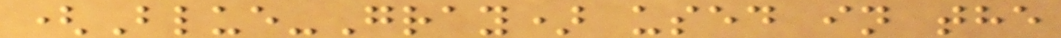(Blue-Gray) used in the
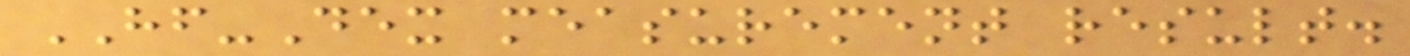HF-Dex measurement result.
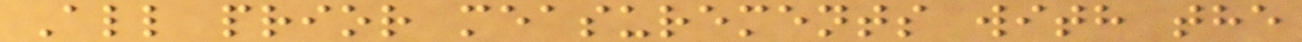All prior measurements with the
